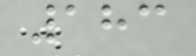183
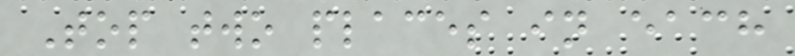Top two places in each
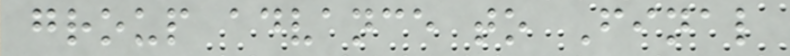group advance to Final
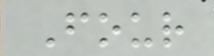Four
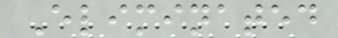Eliminated
